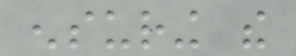ensuring the
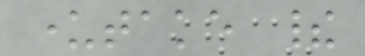undertake their
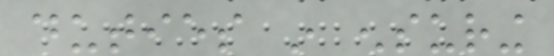duties in ensuring
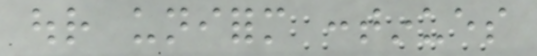our uniform continues
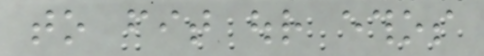to fit our ethos
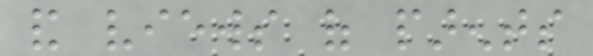and views of parents
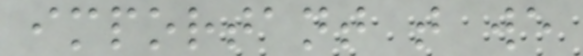important that we
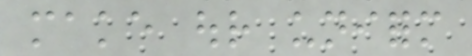make our uniform
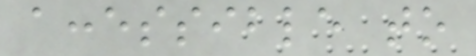accessible to
